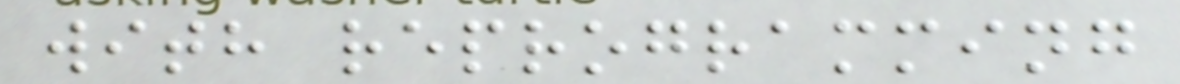with reprogramming
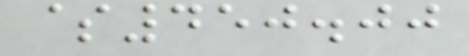$450.00
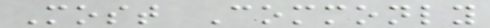Most Commonly
